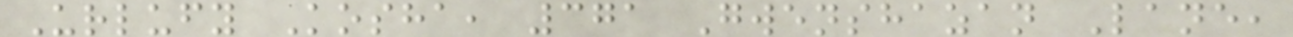Urlufy Kosha, 371 Gwenshazan Lane,
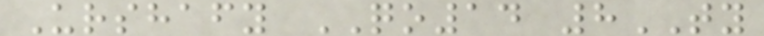Urshafy QO14 8TY
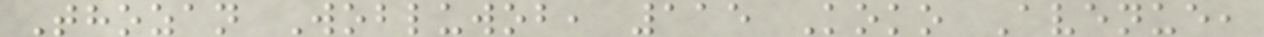Thozan Wobluwob, 115 Koko Avenue,
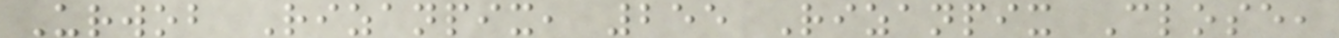Urwob Rizanpix, 255 Rizanpix Close,
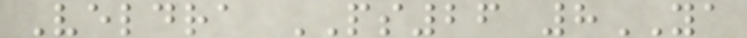Veldra PS26 8YA
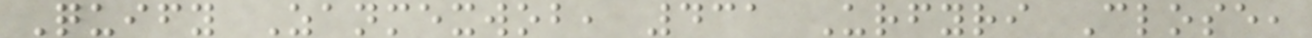Quify Zanmexwob, 431 Urfyri Close,
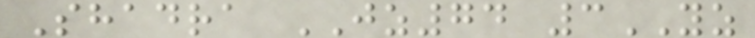Shadra JZ74 3YZ
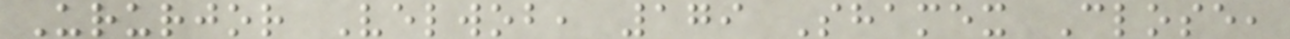Ururjor Velwob, 179 Shamex Close,
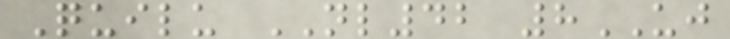Quilu NL42 8UJ
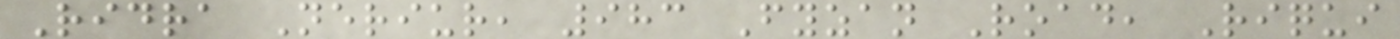Ridra Neriur, 983 Fyzan Road, Riqui
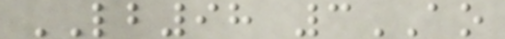LB98 3AO
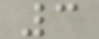3
